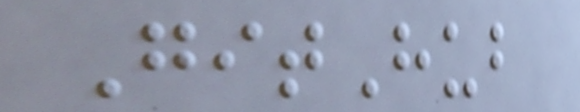GitHub
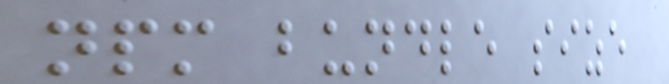npm bundle size
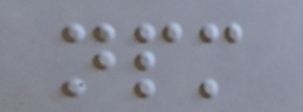npm
